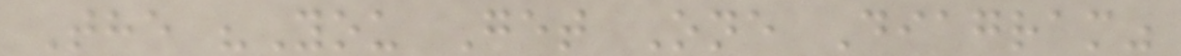The "You Get One Diagram"
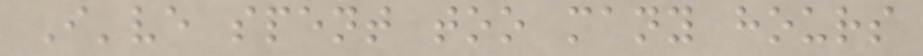I've spent too many hours
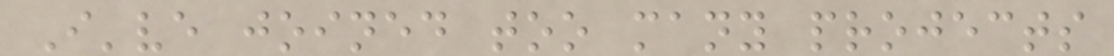I've joined too many projects
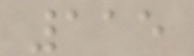115
